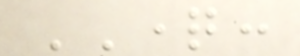QUESTION:
